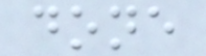done
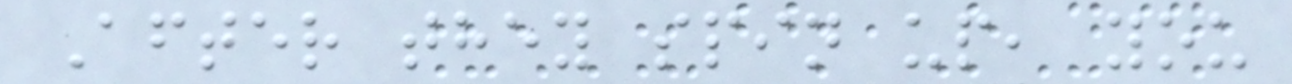After they spin up, you
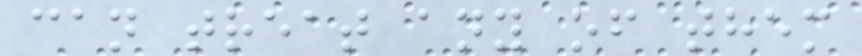can treat any of them
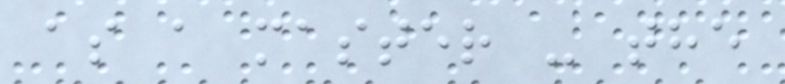as a master - the
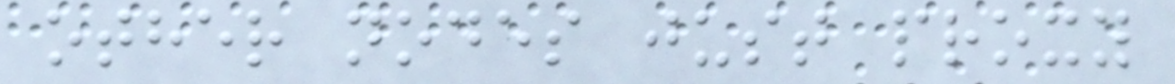other nodes just proxy
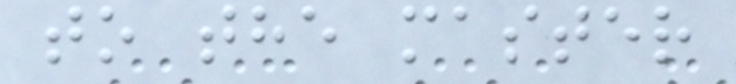to the master
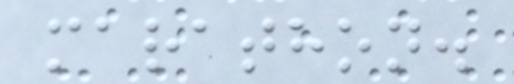marathon.
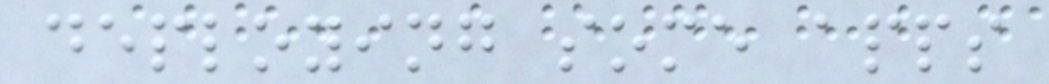deploying some apps
